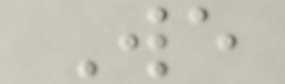We
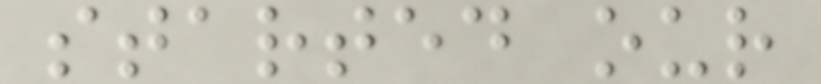started our
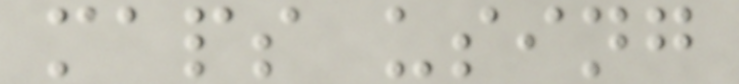maps using
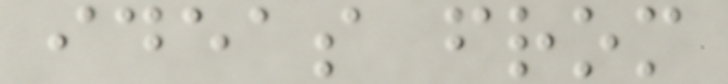ideas from
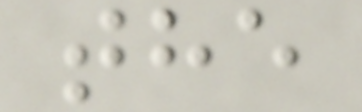the
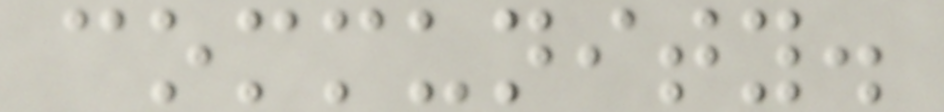community.
